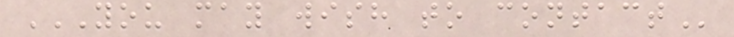YOU MAY WISH TO CONTACT
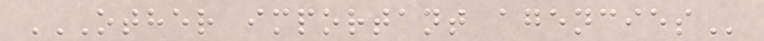OTHER IMPORTANT AGENCIES
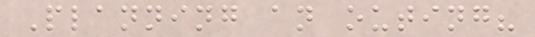Planning an outing?
